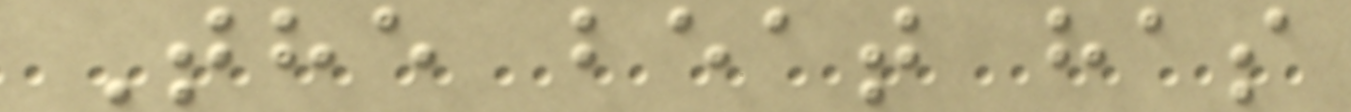The beat has
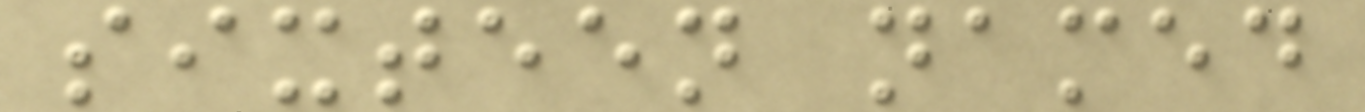sixteen named
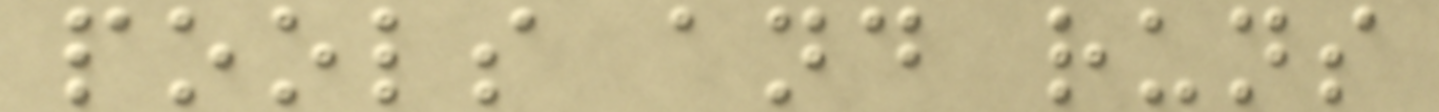pools and runs
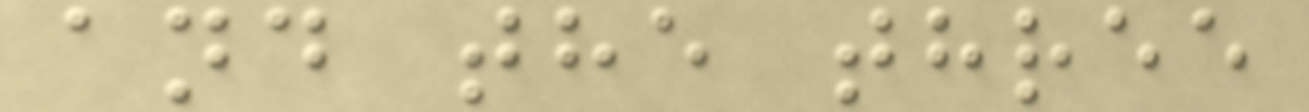and the three
